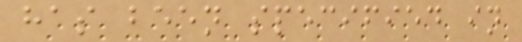has been specified in
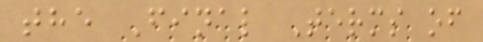the Final Terms of
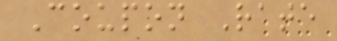Coupon Rate
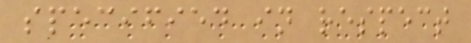specified in respect
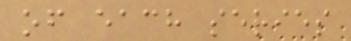of each series
